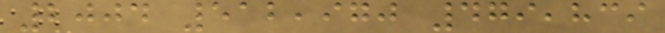2004 512,970 479,839
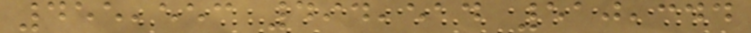455,553 494,514 510,344
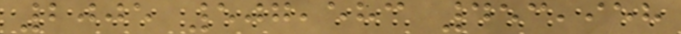2005 507,583 453,958
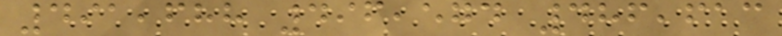491,688 496,574 486,613
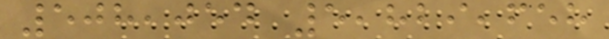508,054 5,829,658
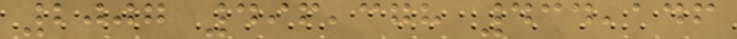2007 496,378 434,146
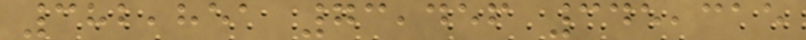382,851 73,456 345,315
